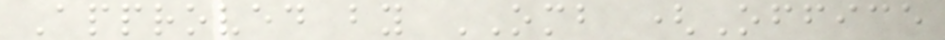Approved by OMB (Office
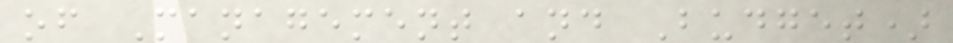of Management and Budget)
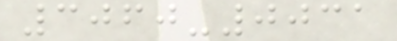3060-0031
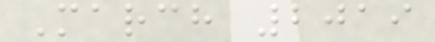March 2019
